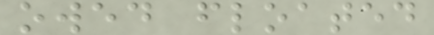owed floated
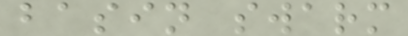basin swarm
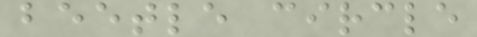beetle circle
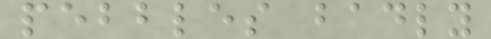pebbles badly
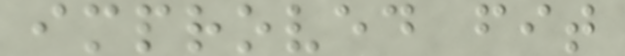improved fit
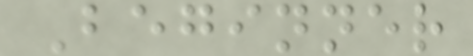Beginner
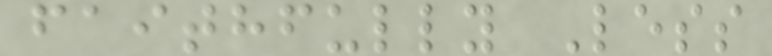faithfully Less
